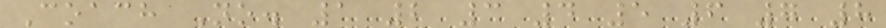Coach No. 1 2 3 4 5 6 7 8
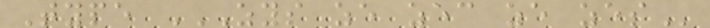Type ZYS ZE ZEC ZE ZES
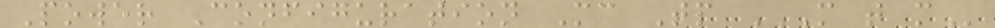Power Configuration Mc Tp M T M
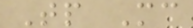Tp Mc
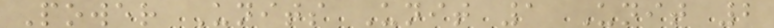Power Units Unit 1 Unit 2
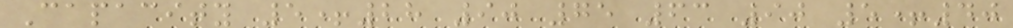Capacity 5+28 90 75 63 90 5+40
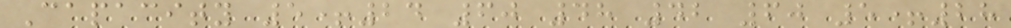Capacity 5+24 60 48 42 60 5+28
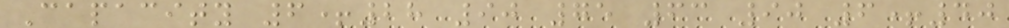Capacity 6+28 90 75 63 90 6+40
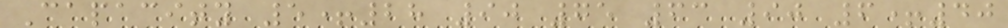Capacity 5+28 90 75 63 90 6+40
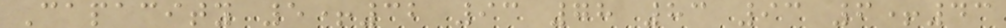Capacity 5+32 93 78 83 93 6+43
